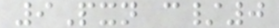9Pxn c/0
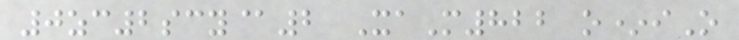0zc2scy@2 XaM822 o*iO
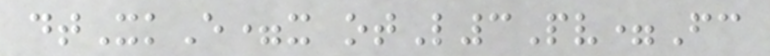dtXkE=x otL3Pv=Fc
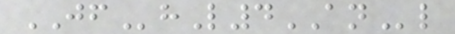JFhL4ANl
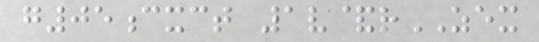g05cxct 1v&rZEX
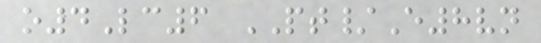o4Lc6 PT/E8vn
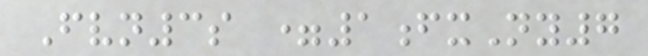Fvn3s =1fxNy7
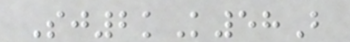Sj2kK58B
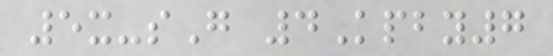5x-sG 4Kpby7
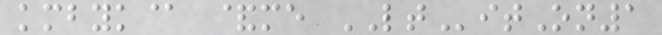kmbyk@ &me LTitOn1
